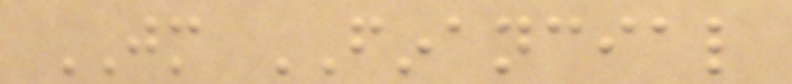JM FINANCIAL
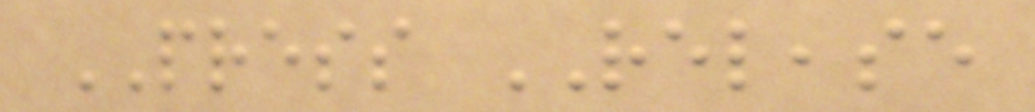PRESS RELEASE
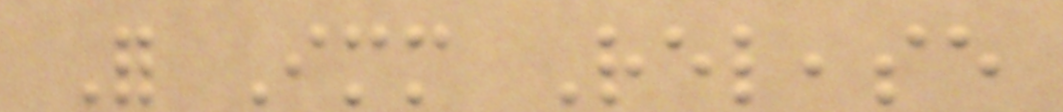For Immediate Release
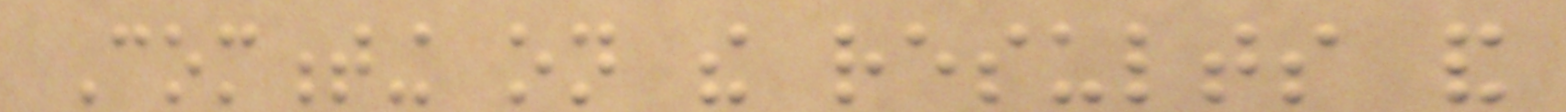Commenting on the results and
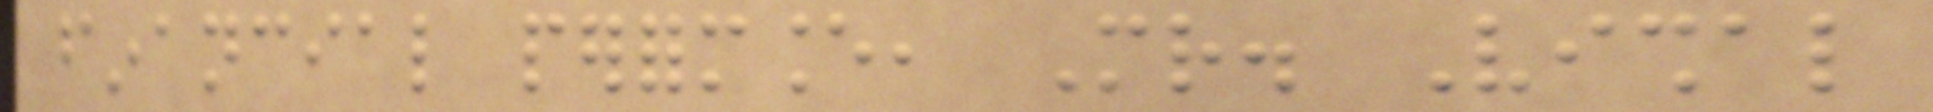financial performance, Mr. Vishal
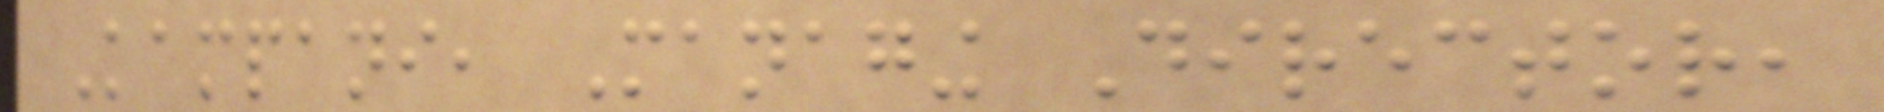Kampani, Managing Director,
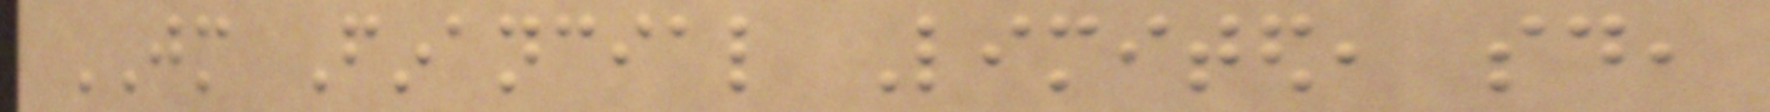JM Financial Limited, said,
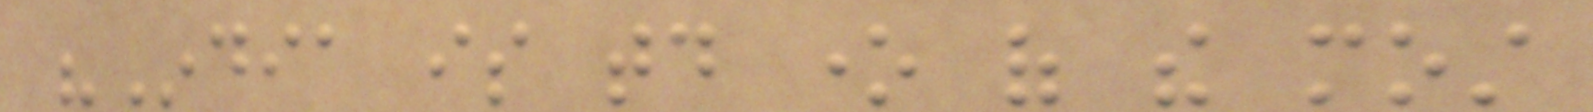"India is today one of the most
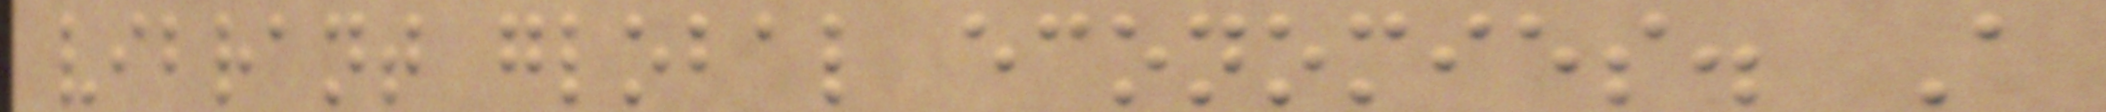vibrant global economies. A
